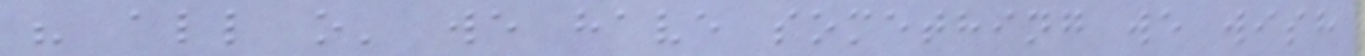" all o' we have something we wish
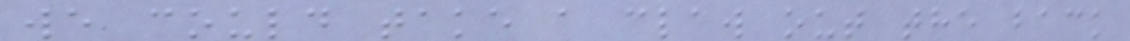we could take a claw out the back
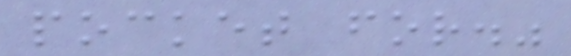pocket for."
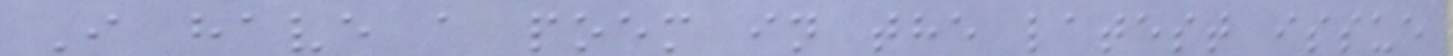I have a poem in the latest issue
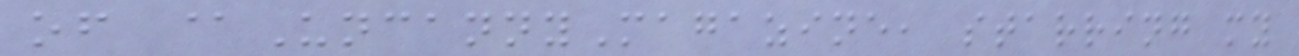of @UncannyMagazine, starring my
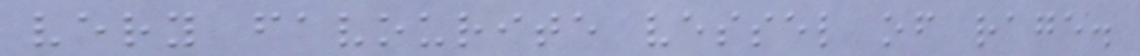very favourite vessel of rage.
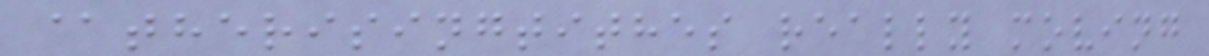@therisingtithes really moving
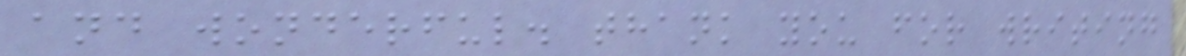and wonderful. thank you for writing
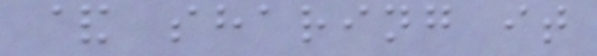& sharing it
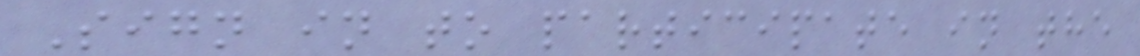Sign in to participate in the
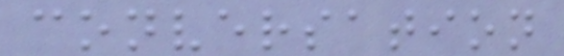conversation
